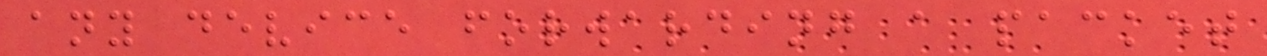any device forwarding a packet
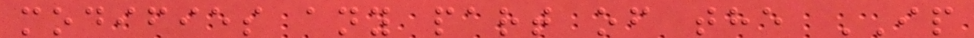modifies any part of the IP
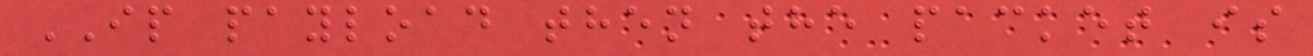IP payload then the packet is
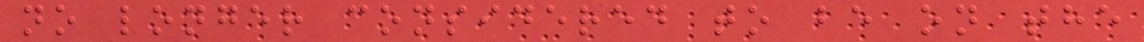no longer considered to be on the
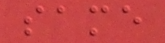same
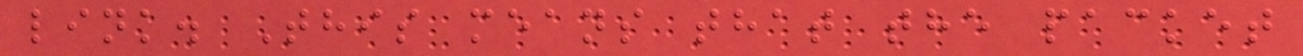link. This means that the packet
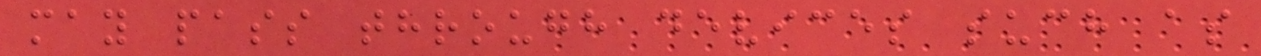may pass through devices such as
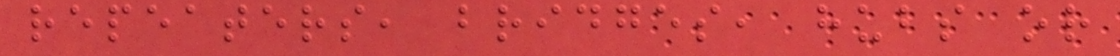repeaters, bridges, hubs or
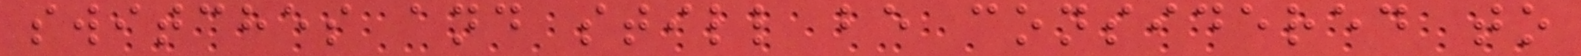switches and still be considered to
